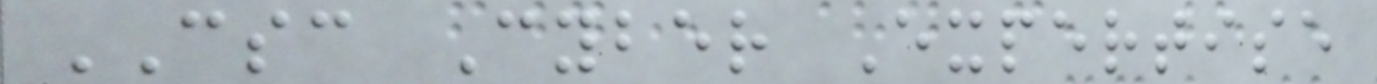CSC Cyber Expertise
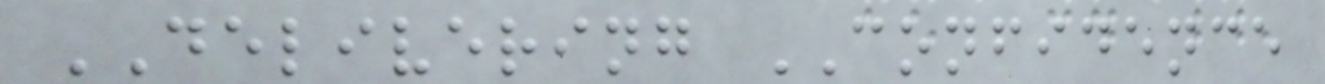DELIVERING CONFIDENCE
